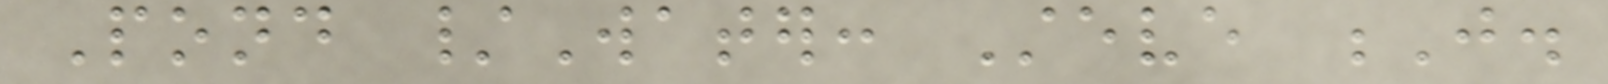Pond /Water: Steve J.
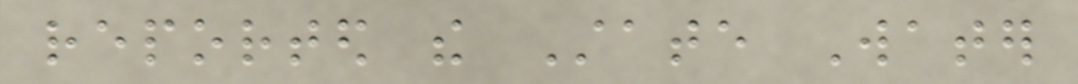reported the State Water
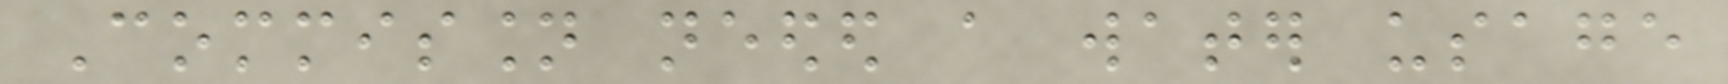Commission needed a water usage
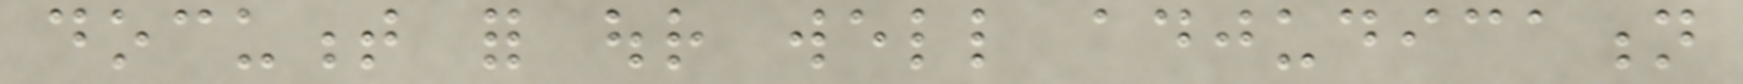document for our well adjudication
